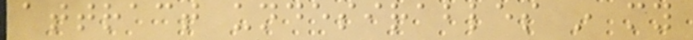attract undesirables in my
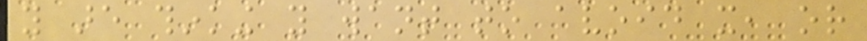you are thinking you want to avoid it, or
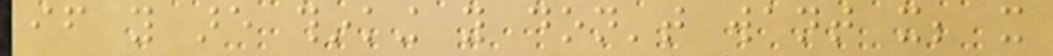if you are thinking you don't want it; it
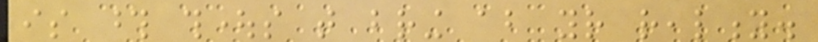is those thoughts that bring about your reality.
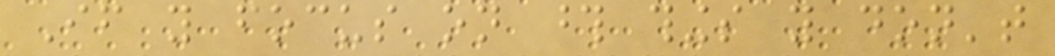If you focus on those things you don't
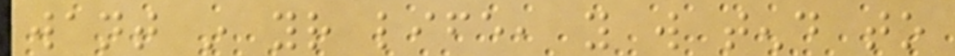want in your life, you will tend to
